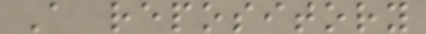A repository
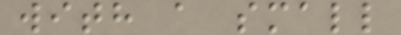with a small
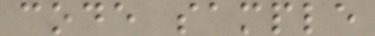code sample
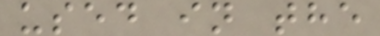used in the
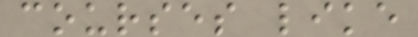courses like
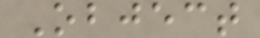Object
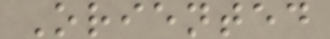Oriented
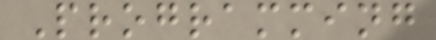Programming
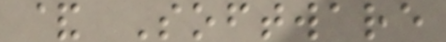& Software
